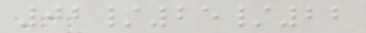02/25/22
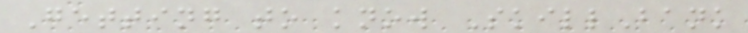Getting to know SkillBank
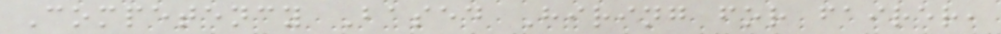Competency Based Hiring for fairer,
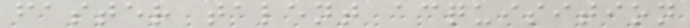faster talent acquisition
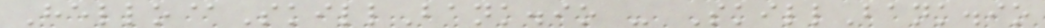Hello@SkillBank.io - SkillBank.io
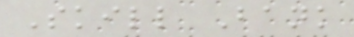Skill Bank
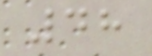48
